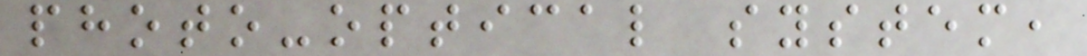photo-optical system,
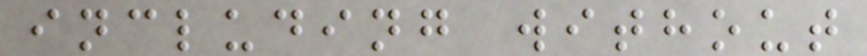including without
